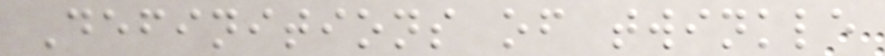Definitions of twinkle
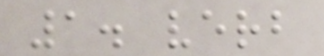1. verb
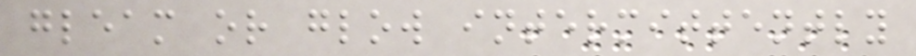gleam or glow intermittently
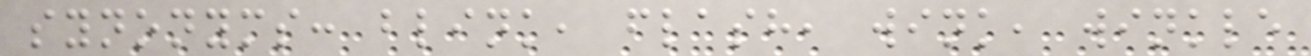synonyms: blink, flash, wink, winkle
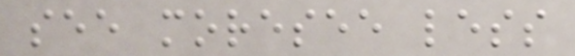see moresee less
